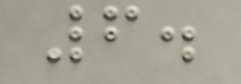6.
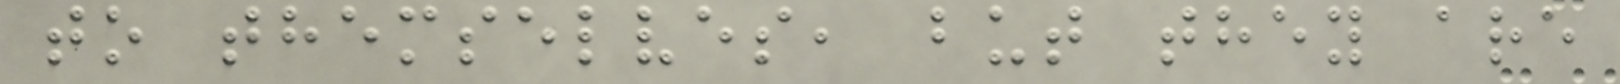to themselves, but they are
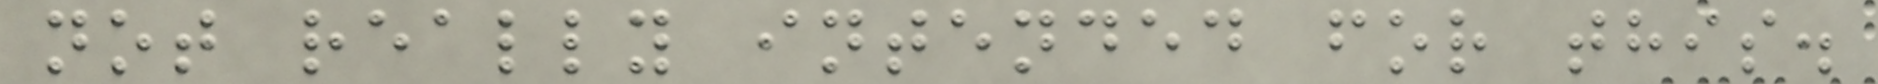not really intended for this.
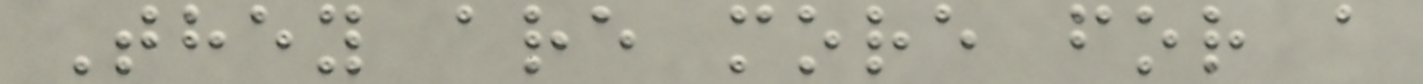They are more for a
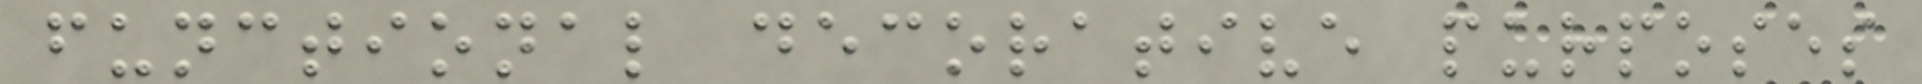functional decorative purposes
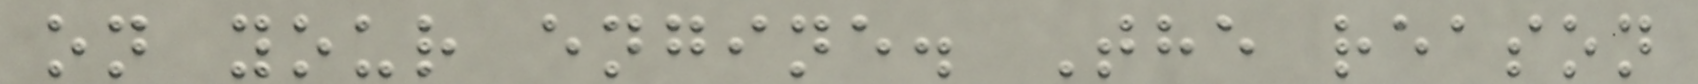on your engine. The reason
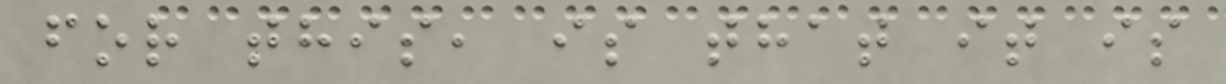for this, is that it is
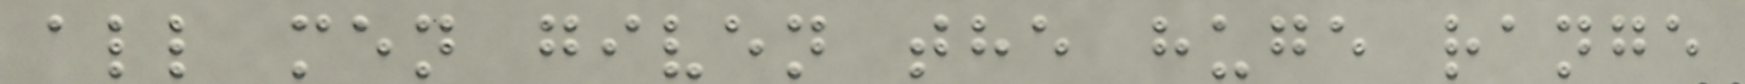all men given the huge range
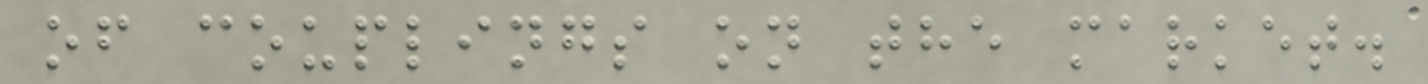of couplings on the market.
